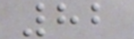82
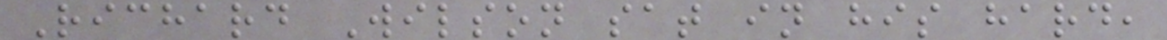Richard Wilson sat in his hard,
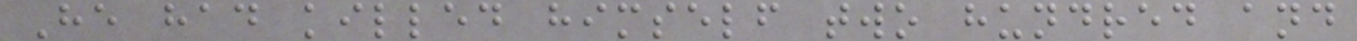He had killed himself two hundred and
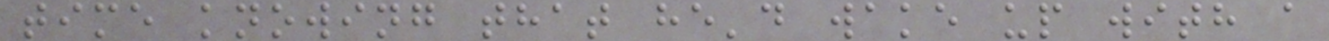time knowing that he'd wake up with a
